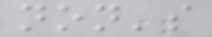non's
